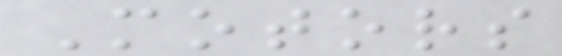Motors
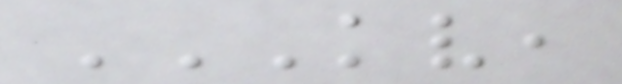KV,
